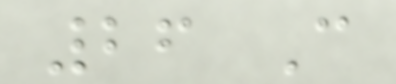26 C
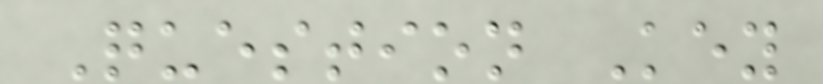Question Key
